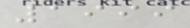1999
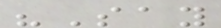"Say
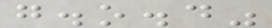g.o.d"
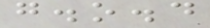g.o.d
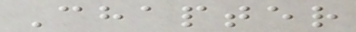Chapter
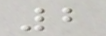2
